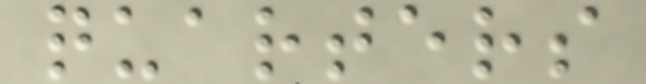quarters
